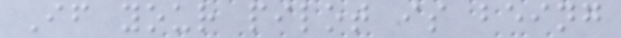If your pilot is being
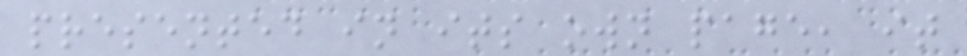presented in its own page, it
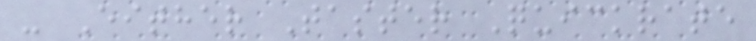- Either Taster Quickrate
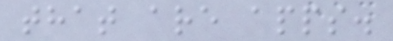that are apps.
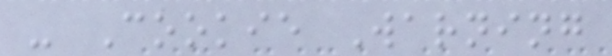- Cookie Warning
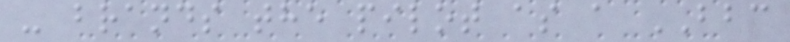- brands the pilot as a BBC
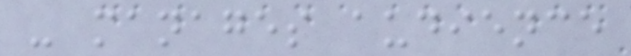- manages audience
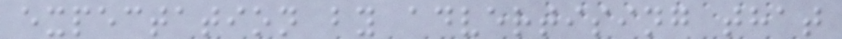expectation by advertising that
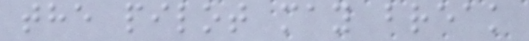the pilot may break
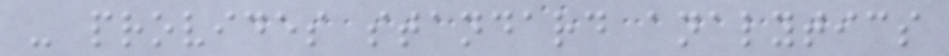- provides standard analytics
